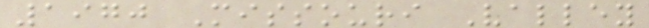1970 Missouri Valley
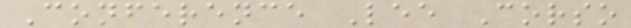Conference Lee Corso
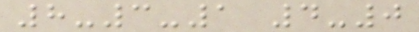8-3-1 4-0
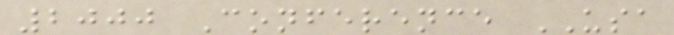2000 Conference USA
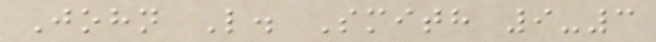John L. Smith 9-3
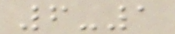6-1
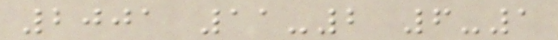2001 11-2 6-1
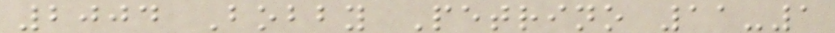2004 Bobby Petrino 11-1
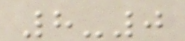8-0
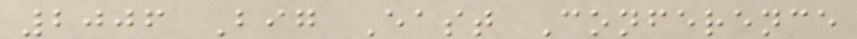2006 Big East Conference
